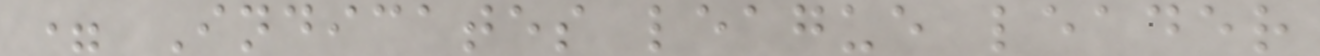= Indicates league leader
